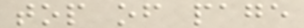top of page
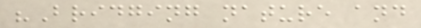"Bridging nature and
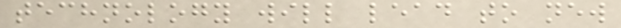technology will lead to new
